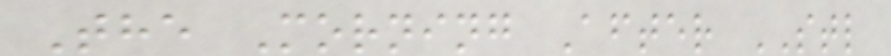The Morning After STL
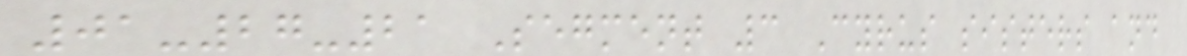01-27-21 Segment 3 Cyrus sisters and
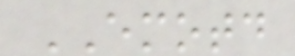EMOTD
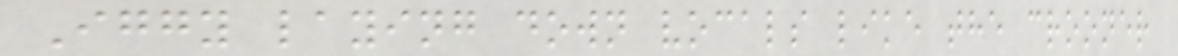Iggy laying down vocals like the crooner
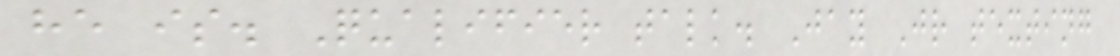he is. Qualifier talk. Jay Jr texting
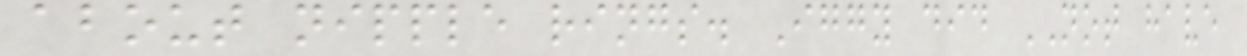about nipple rings. Iggy did NOT have
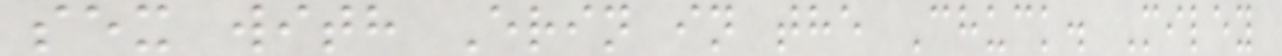sex with Erin in the Chuck. Miley
